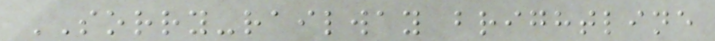SORRY-railway brightline
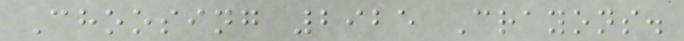Choosing 2925 Crayons.
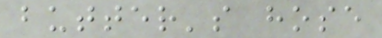butter's hose
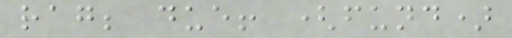rag; due! (fund)
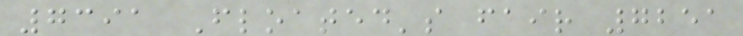7391 Floated's fair 7251
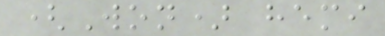(Won) hemi
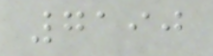7190
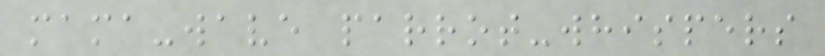mama-wave parrot-whispers
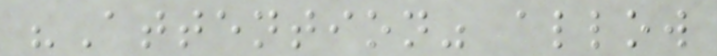"Attention" allow
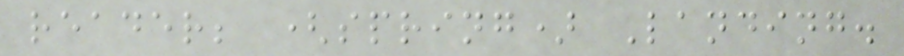reader; (spring) Landing.
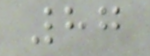87
